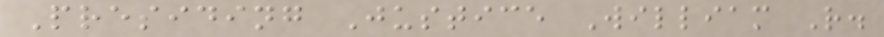Presiding Justice William R.
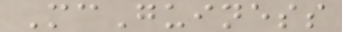McGuiness
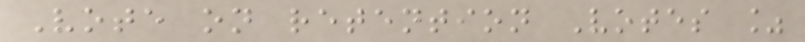Vote on retention Votes %
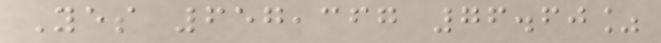Yes 657,367 76.60%
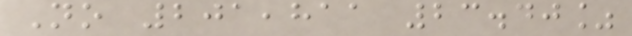No 201,811 23.40%
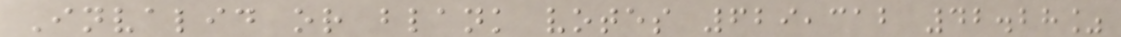Invalid or blank votes 629,312 42.28%
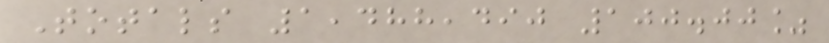Totals 1,488,490 100.00%
